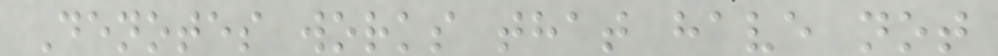Denotes works that have not
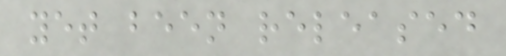yet been released
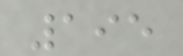195
